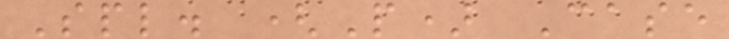Spl. (P) Case
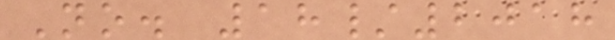No. 18/2018
